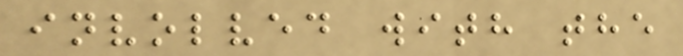involved with the
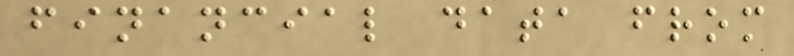financial data from
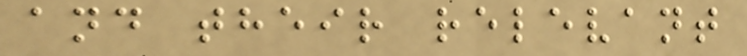and their relevant
